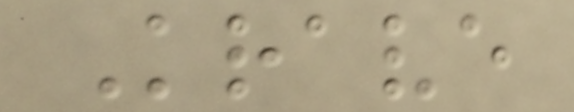Krave
